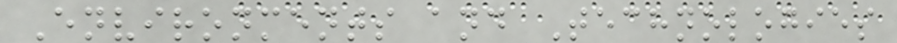Environments and Technologies
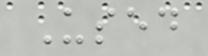Used
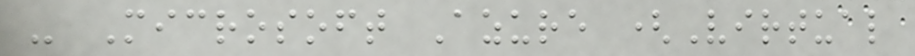- Microsoft Azure (Virtual
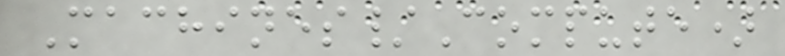Machines/Compute)
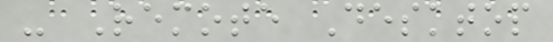- Remote Desktop
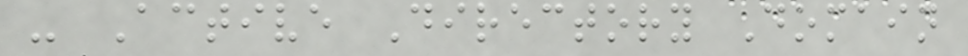- Active Directory Domain
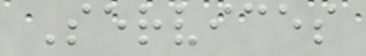Services
